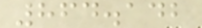864.142
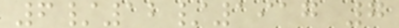6/12/1917 7
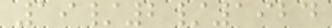19/2/1924
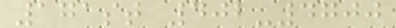171st 402-4700
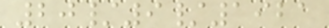20/9/1921
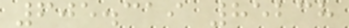605.319 85238
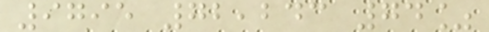9795 72,243 74%
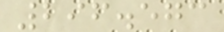296.573
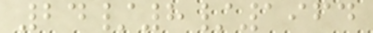24/8/1964
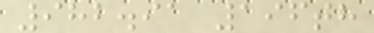982.91 196th
